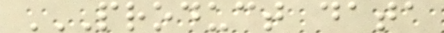PRODUCT DATA
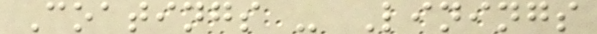Coatings - Linings
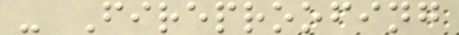- Fireproofing
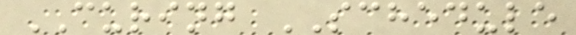CURING SCHEDULE
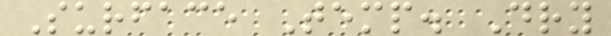Surface Temp. Dry
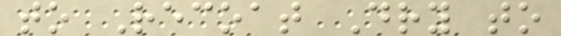to Recoat Dry to
